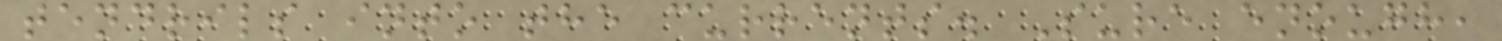tendrils into the currents. Sure enough,
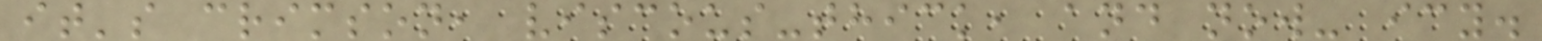it's crimson, viscous-thick, and now- icy.
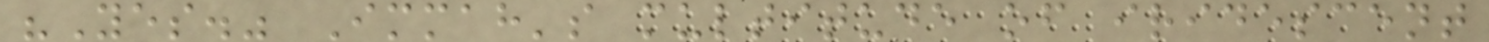"Yes." Immah's multitude of iridescent
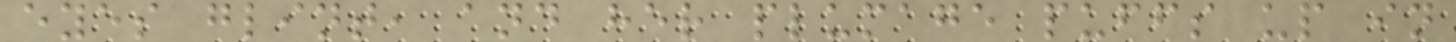eyes glint, and her plumage puffs up in
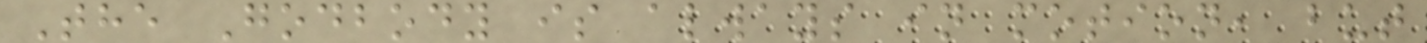The Godbody is always in motion, but
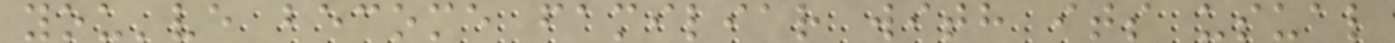you've become familiar with its usual
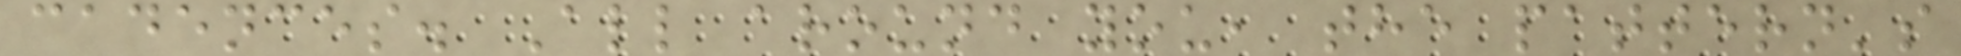cadences. All around you, the pattern's
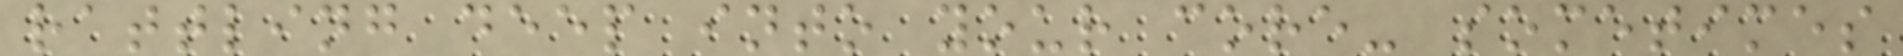rattling deep into your core- sometimes
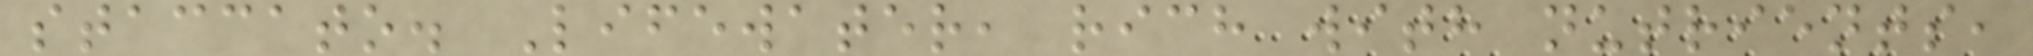staccato. Lifewater, rich with nutrients,
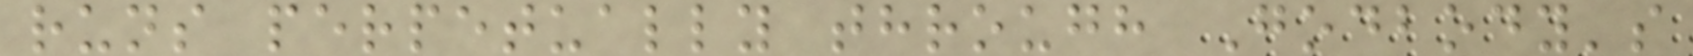runs perpetually through Godbody's
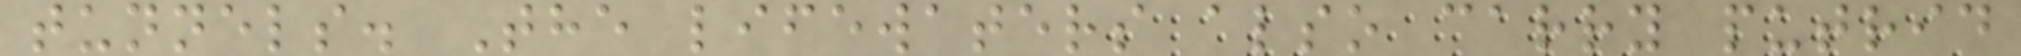tunnels. The lifewaters also carry putrid
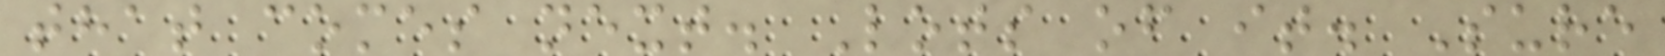that comes next. Lots of it. Sure
